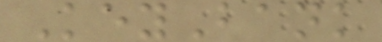KeyBank
